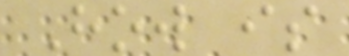How is
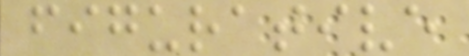figurative
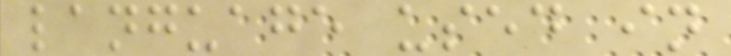language used in
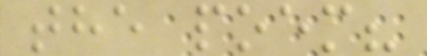the poem?
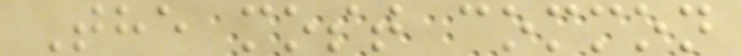The most common
